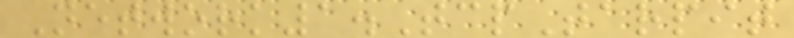Network1.TcpTarpit
